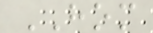HOM
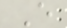E
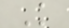K
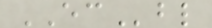ECbl
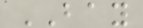BAY
